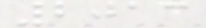2013
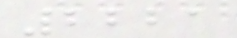2221
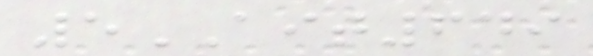5AIT649
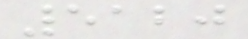5120
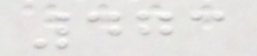473
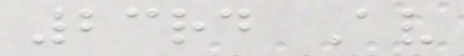23rd Av
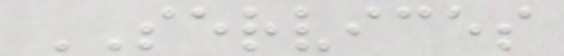SERVICES
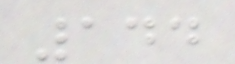144
